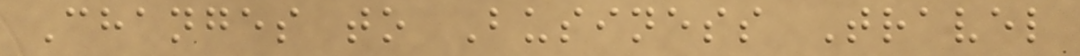Changes to Business Travel
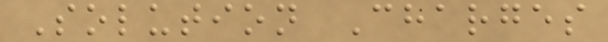Solution Charges
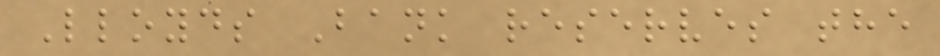Lloyds Bank reserves the
